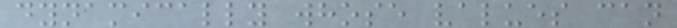dynamically whose values can
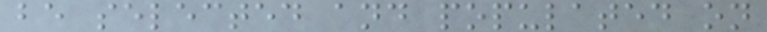be selected and populated on
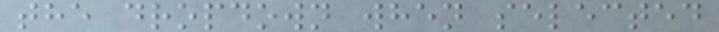the dropdown when selected
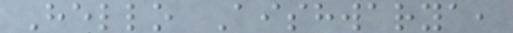Hello Aishwarya,
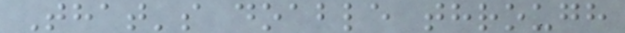That's doable through
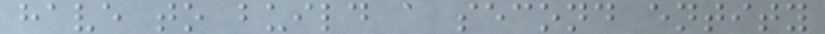have to build a second entity
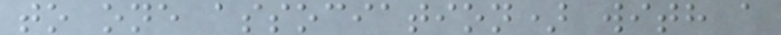to one association) with a
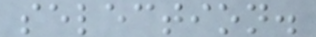selection.
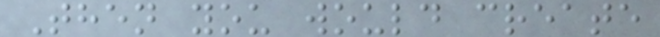Then you would create
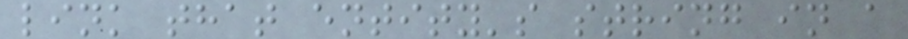link that entity's string in a
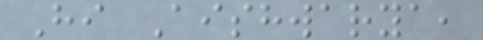Hi Aishwarya,
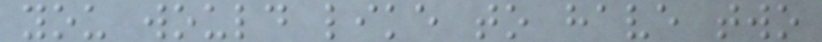you would like to have two
